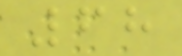68
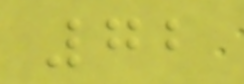72
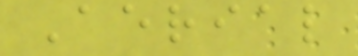Aerial
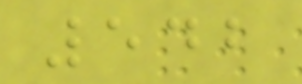542
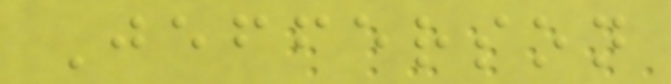Jefferson
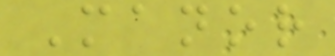Manor
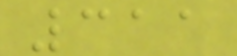311
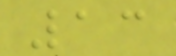13
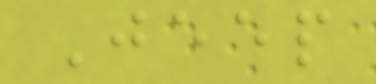Jeep
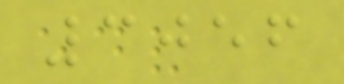3056
